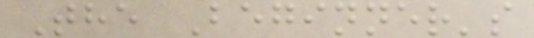The Beginner's
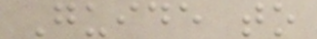Guide to
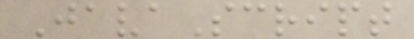JavaScript
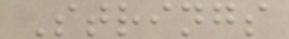Strings
